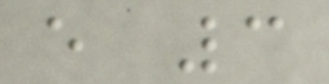e 3
